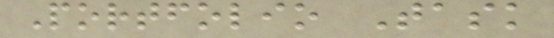Portfolio Task
